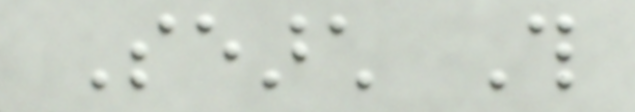Search This
